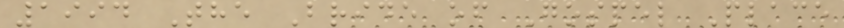1994 The Bride of Gospel Place
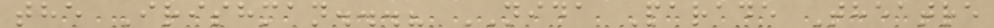the Irishman...? NIDA Parade Theatre
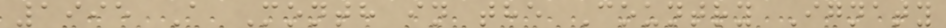1995 A Month in the Country Ignaty
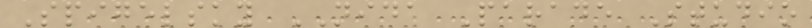Spigelsky NIDA Parade Studio
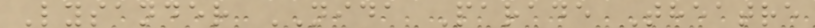Lysander NIDA Parade Theatre
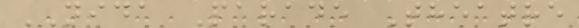NIDA Parade Theatre
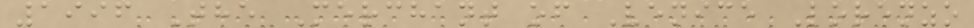1996 The Merchant of Venice Lorenzo
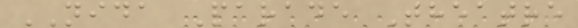NIDA Parade Theatre
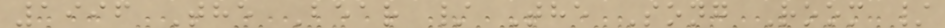1996 The Bear / The Song Room /
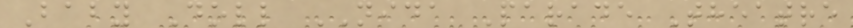Baby Doll NIDA Parade Theatre
